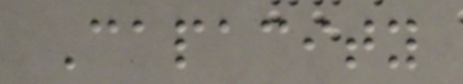Capacity
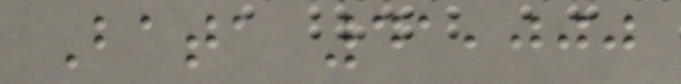Bata 41,000
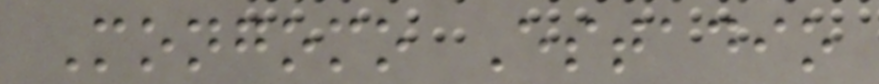Mongomo Estadio
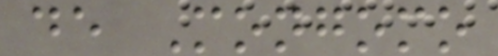de Mongomo
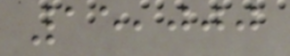15,000
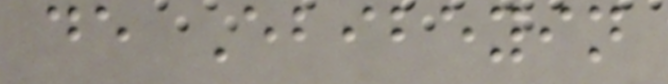de Ebibeyin
